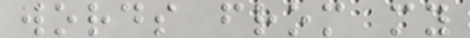words from my
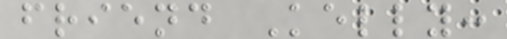friend Kelly:
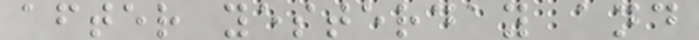after yesterday and
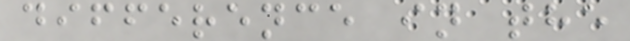difference in the
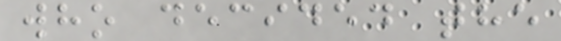who decided the
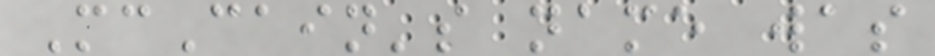McCain's name was
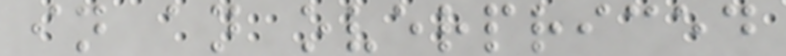in an overpriced
